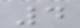4
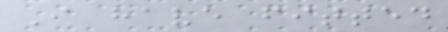I have fitted
